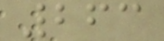263
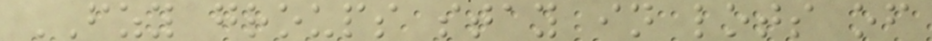FZY groups stay in lots of
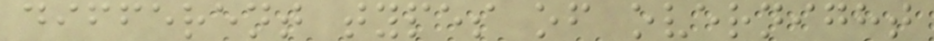different types of overnight
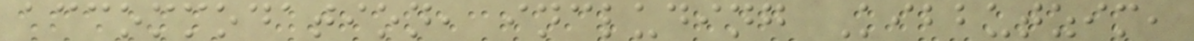accommodation, including Kibbutzim,
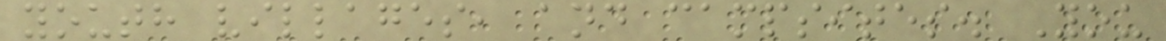youth villages, and campsites. You
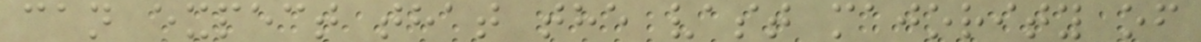can expect that the vast majority of
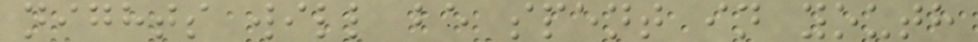nights will be spent in youth
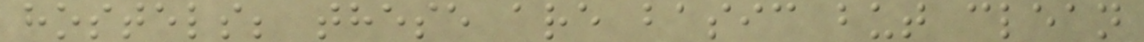hostels; these are basic but clean
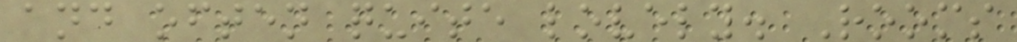and often quite lovely. Rooms
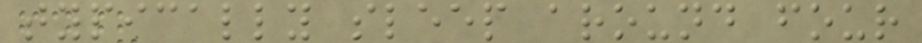typically sleep around four
